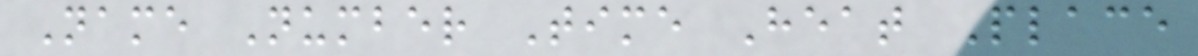Name Number Time Heat Place
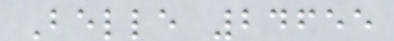Belle 24655
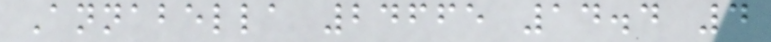Annabella 24665 14.4 4
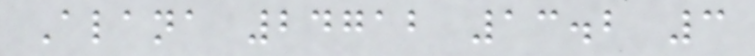Alana 24712 13.2 3
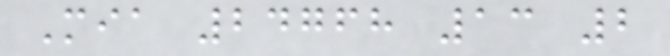Mia 24768 13 2
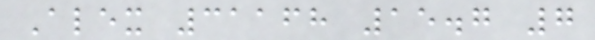Alex 31168 15.7 7
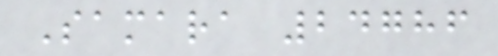Samara 24786
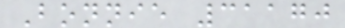Bonnie 31170
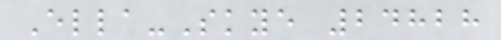Ella-Skye 24828
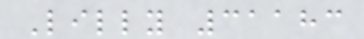Lilly 31183
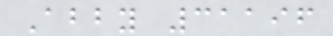Abby 31196
